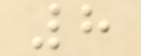8
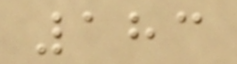183
